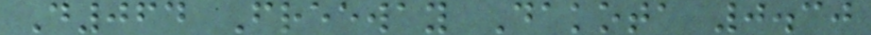D064 Freeway Dakota 0.30
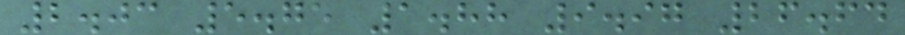2.03 5.75 1.88 9.97 26.64
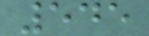545
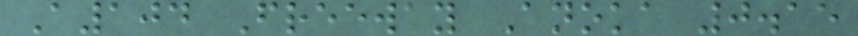A104 Freeway Anoka 0.15
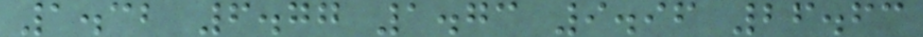1.32 6.77 1.73 9.96 26.63
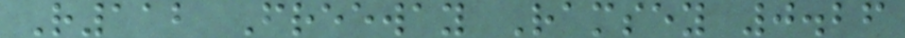R112 Freeway Ramsey 0.26
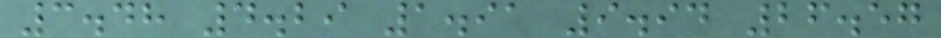3.48 4.29 1.91 9.94 26.57
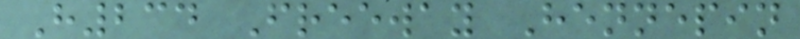H234 Freeway Hennepin
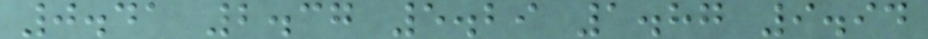0.41 2.37 5.29 1.87 9.94
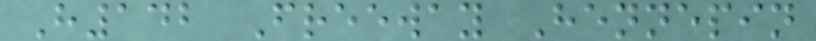H142 Freeway Hennepin
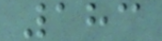183
